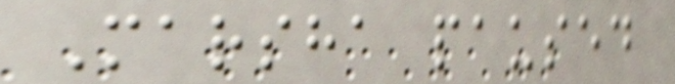Marsha paused
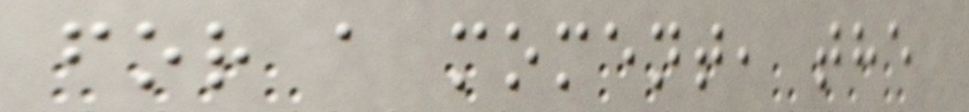for a moment, the
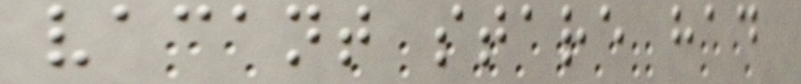vacant stare had
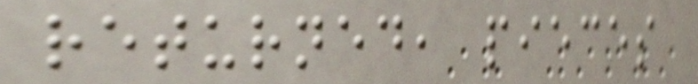returned, pieces
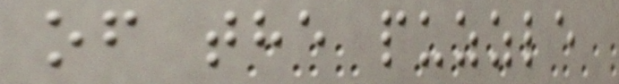of the puzzle
